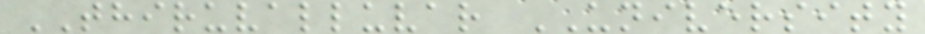THIRUVALLUVAR UNIVERSITY
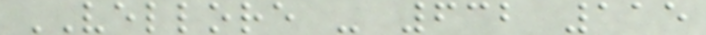VELLORE - 632 115
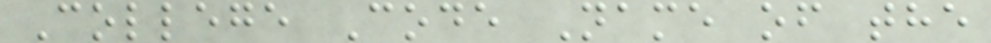College Code Name of the
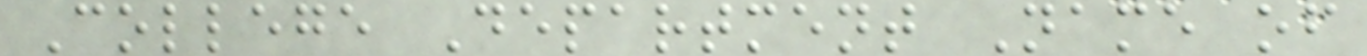College Department Name of
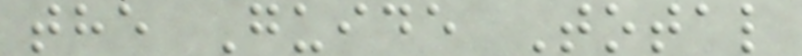the Guide Total
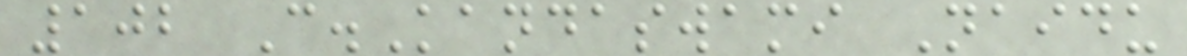102 C.Kandaswami Naidu
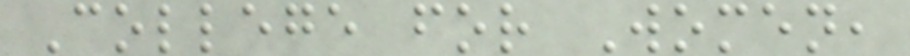College for Women,
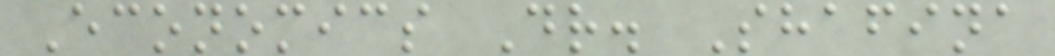Economics Dr. Shafina
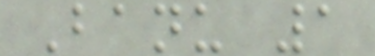Banu 1
